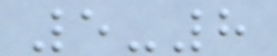5-8
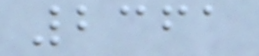2361
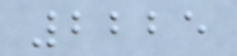2225
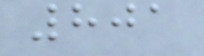801
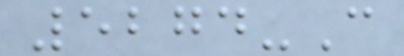5274-C
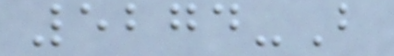5274-B
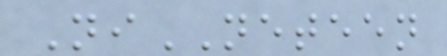NiNETEEN
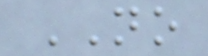NO
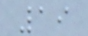19
